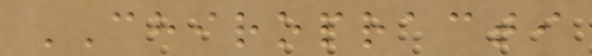CHIROPRACTI
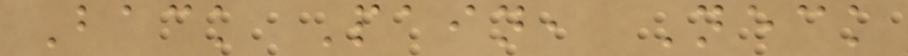Back Pain, Neck
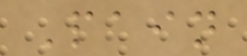Pain
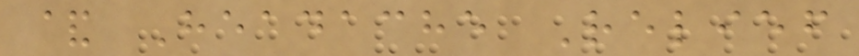& Headache Relief
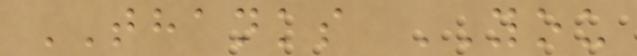THANKS YOU
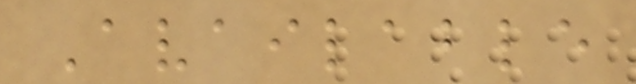Available
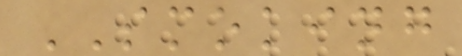SMOKING
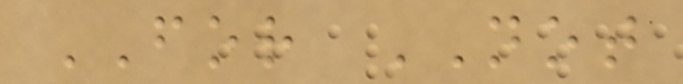FOR NOT
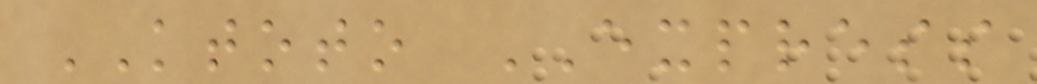KTOTO EXPRESS
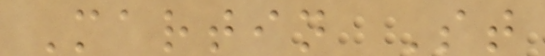Martin St
